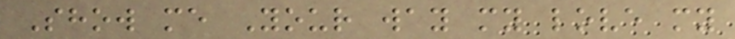Show me Your way my love my
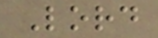Lord
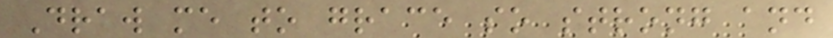Draw me to grace so strong and
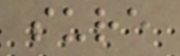sure
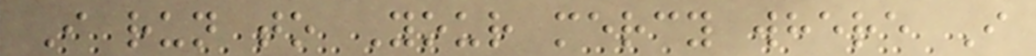I run to Your mercy where I
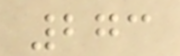273
